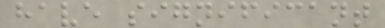have significant
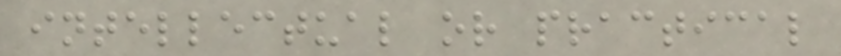intellectual or practical
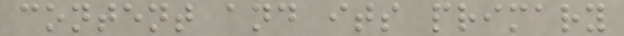content and its primary
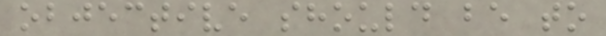objective should be to
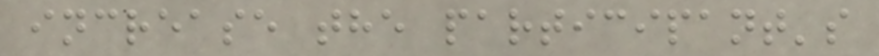increase the participant's
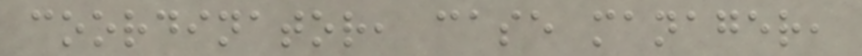coordinator, case manager,
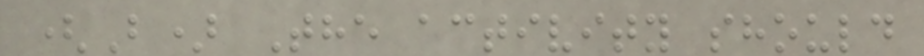(B) The activity should
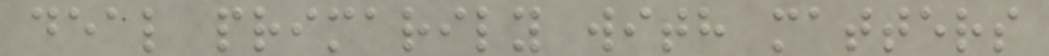deal primarily with matters
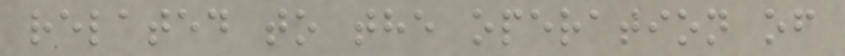related to the operation of
